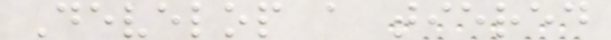Develop a tiered
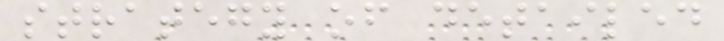strategy of detailed
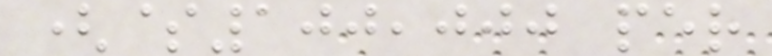($100,000 per
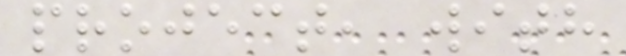project, with
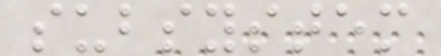subsystem
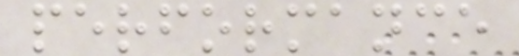performance
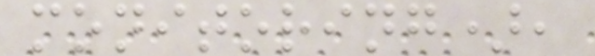monitoring),
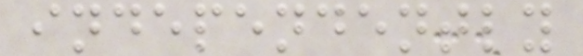independently
